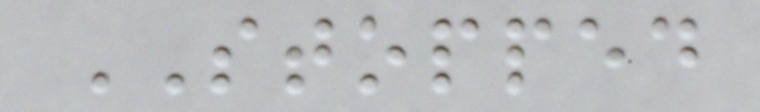STOPPED
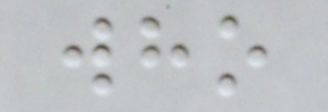who
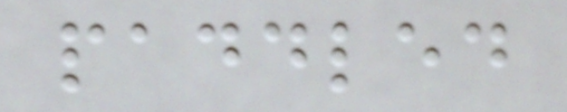paddled
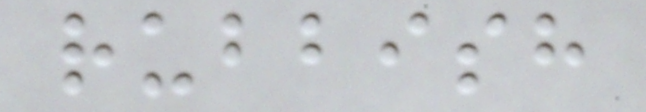rubbish
